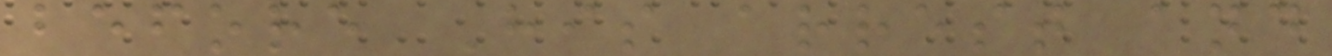before His arrest and
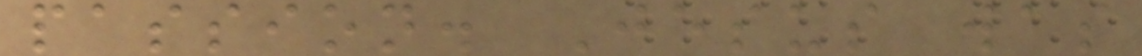passion. Jesus was
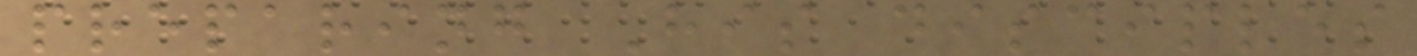preparing His disciples
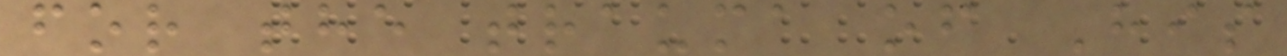for the trauma of His
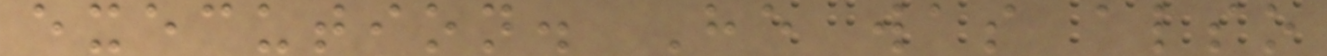execution. He was also
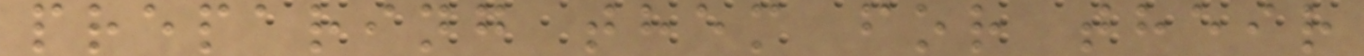preparing them for their
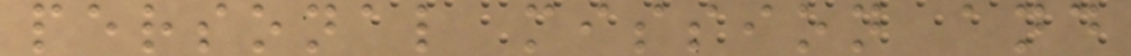personal mission and
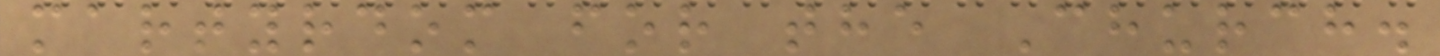martyrdom for the Church.
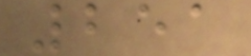251
